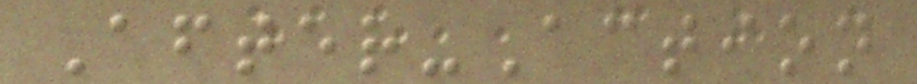After-Action
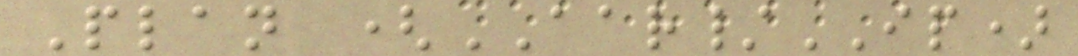Plan (AAR/IP)
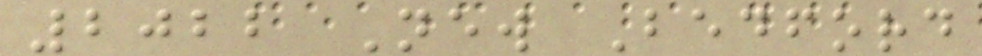2022 New Bedford
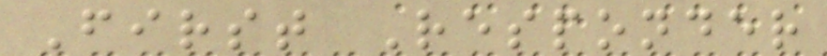First Responder
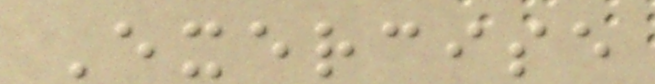Exercise
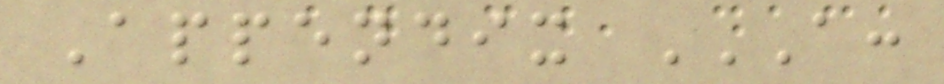Appendix A:
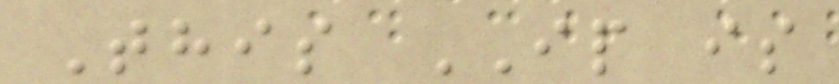This IP is
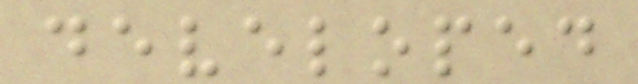developed
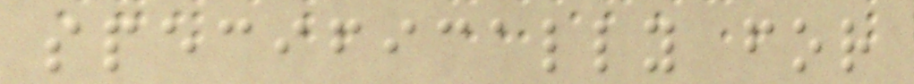specifically for
